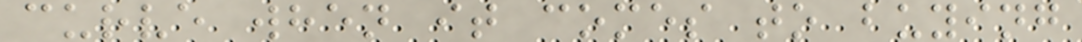curve when it comes to buying
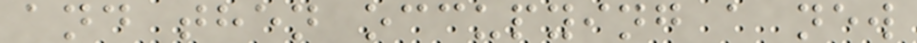and then occupying a new
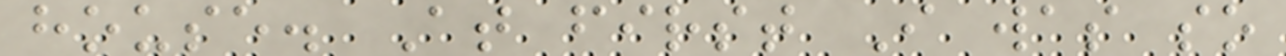house. At first I was so
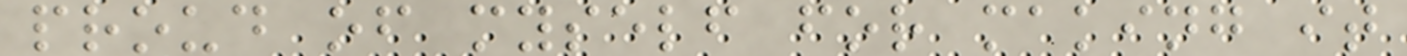proud of myself for making it
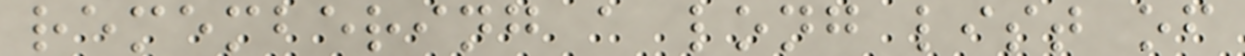remembering a long list of
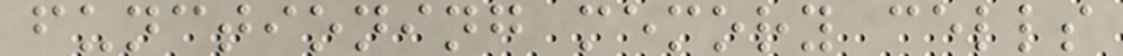functioning memory cells
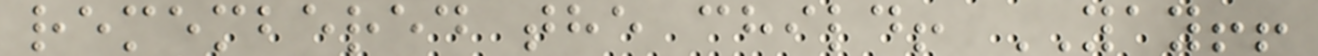remembered the child! YAY!!
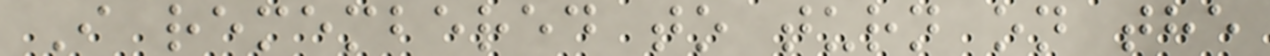I remembered to turn on the
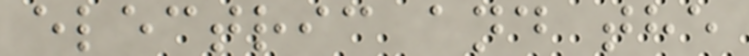electric and the
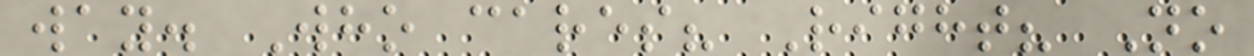way. Who cares? Right? No
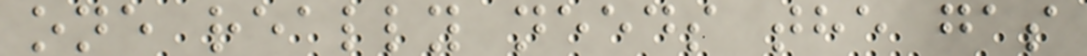one really needs the gas
